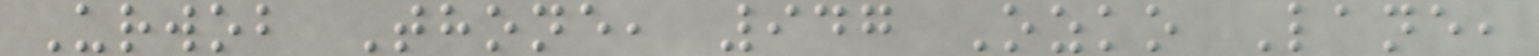Urwob Thone, 947 Ozko Lane,
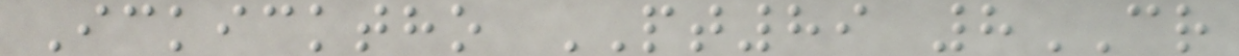Ickicktho PT89 8CR
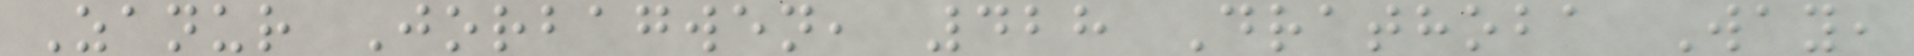Zanur Jorbagwen, 428 Drathoba Way,
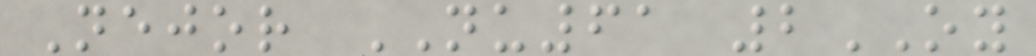Nejor NU61 2OY
